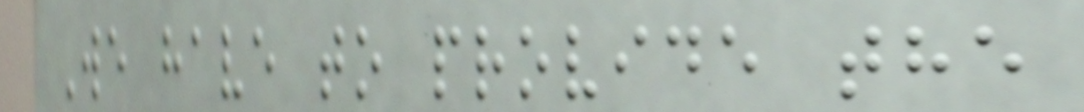We have to provide the
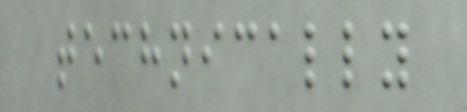technically
